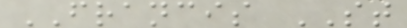FRANCIS ST
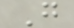G
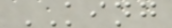KING
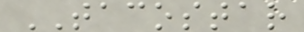TACOSTAR
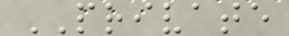PRIVATE
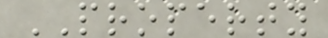PROPERTY
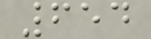654
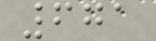671
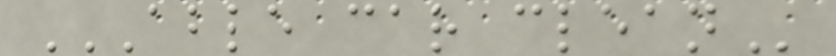ABLE CAR CLEAN
